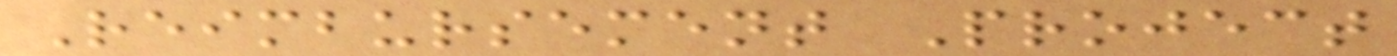Reimbursement Project
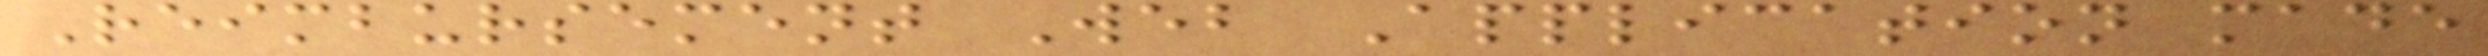Reimbursement Web Application made
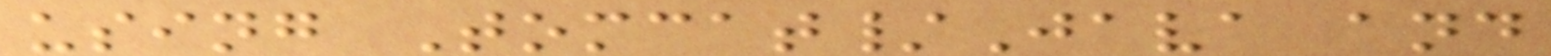using Tomcat/Java and
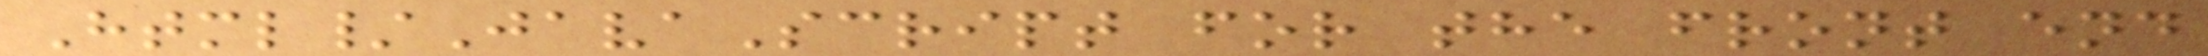Html/JavaScript for the front end
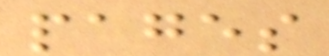pages
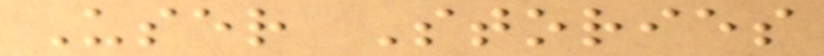User Stories
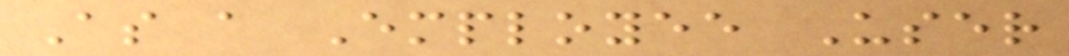As a Employee User
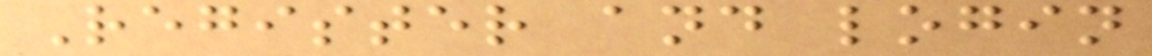Register and login
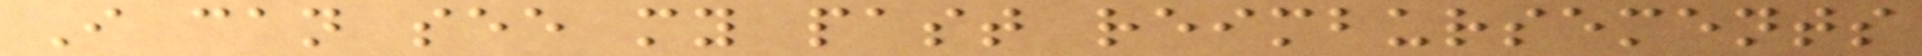I can see my past reimbursements
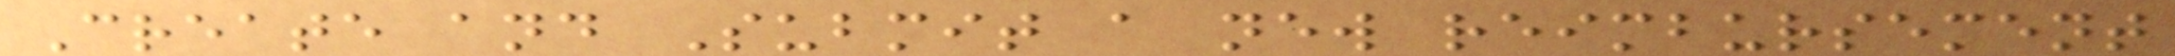Create and Submit a new reimbursement
